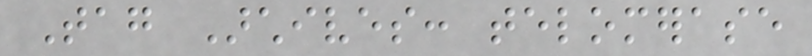Tag Archives: telomerase
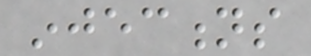injections
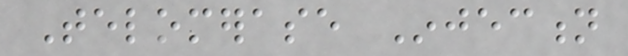Telomerase Injection
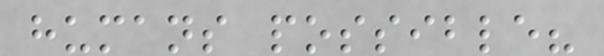humans possible?
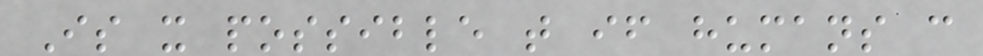Is it possible that if humans can
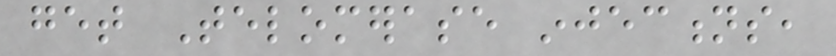get Telomerase injections,
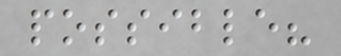possible?
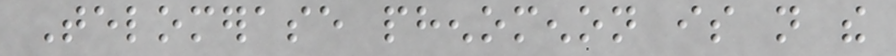Telomerase phenomenon is not the
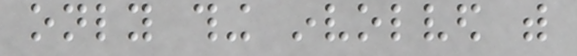only thing involved with
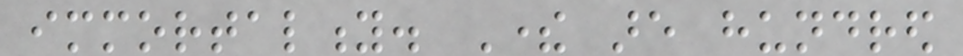immortality. There are hundred
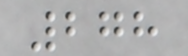278
